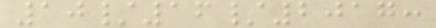10/16/2017:
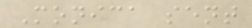Monica sent
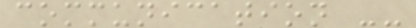communication --
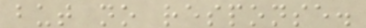but no response.
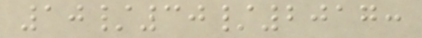10/30/2017:
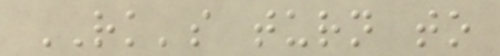RK's turn to
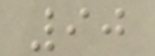90
